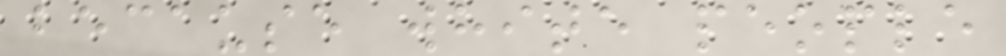because white people
